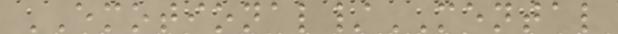EMOTIONAL/MENTAL
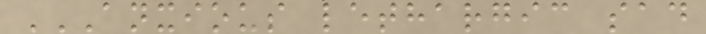ANXIOUS LETHARGIC SAD
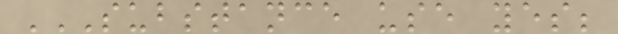SUBSTANCE USE YES;
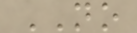NO
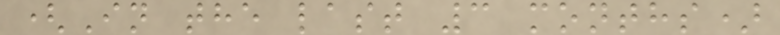(In the last 3 months)
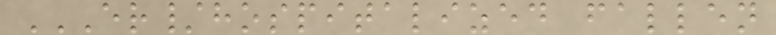ER/HOSPITALIZED FALLEN
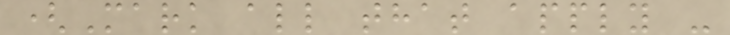(Mark all that apply -
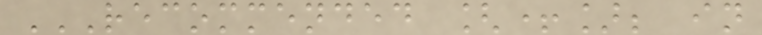RECOMMENDED [+]; IN
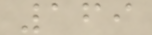169
